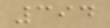394
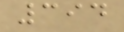394
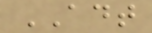ADT
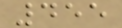455
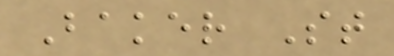Baker St
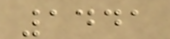1441
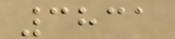3831
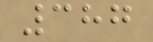387
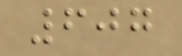607
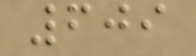609
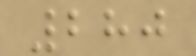280
